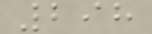298
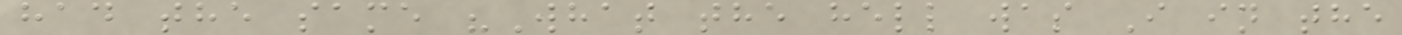had the same "What the hell was I in the
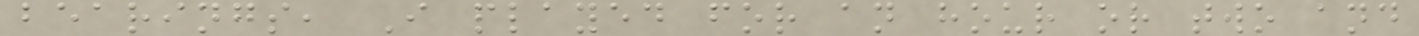bearings, I played for an hour or two and
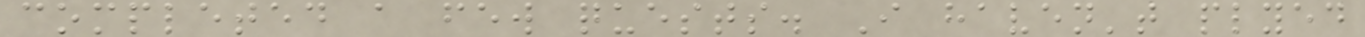completed a few quests. I haven't plyed
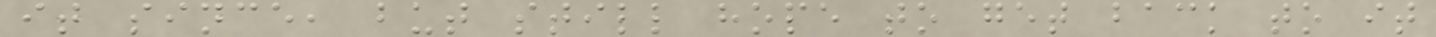it since, but still hope to get back to it
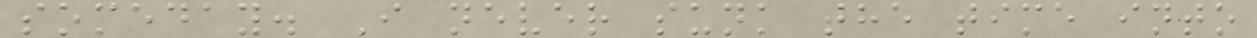someday. I never sunk the time into
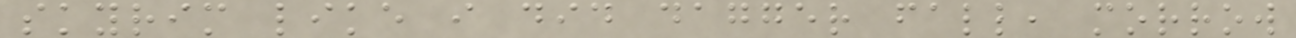skyrim like i did dagger fall, morrow
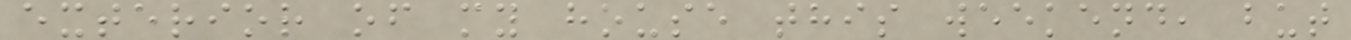exterior of my house this weekend, but
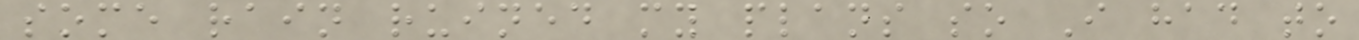some rain ruined my plans so I had to
